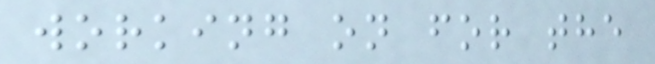working on for the
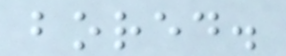bored.
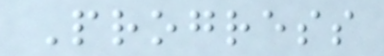Progress
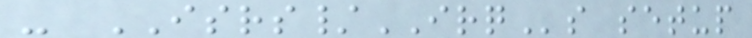- ISRS/IRQs setup
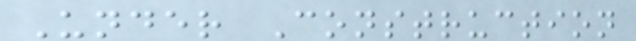Under Construction
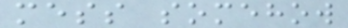mess somehow
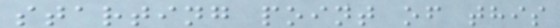starting point of this
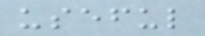useful
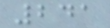241
